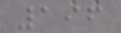196
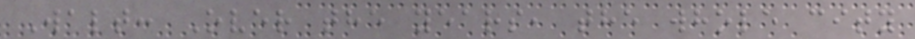Walt: Over the years, the whole city
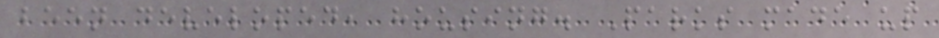been developed, housing. Parks made up
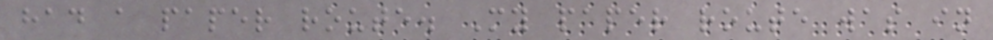had a paper route. My paper route was in
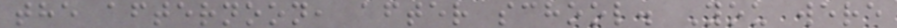the afternoon, after school. You were
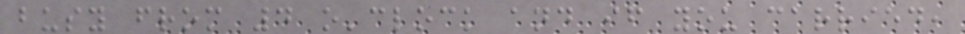busy from 4 o'clock and if you carried,
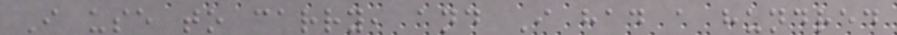I use to carry, and I had a hundred
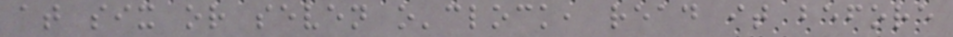at six or seven o'clock, read it before
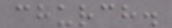church.
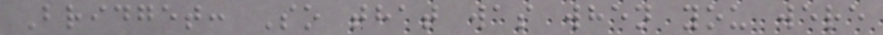Bridget: So that was when you were
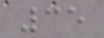35
